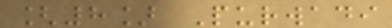[8] Purwadi
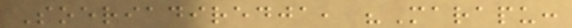Soeriadiredja, "Marapu:
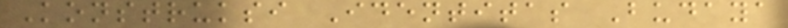Konstruksi Identitas Budaya
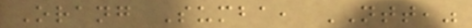Orang Sumba, NTT,"
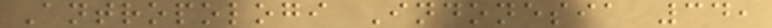Antropologi Indonesia 34,
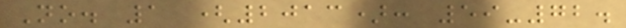No. 1 (2013): 59-72.
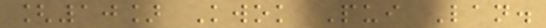[10] Kwok Pui Lan.
